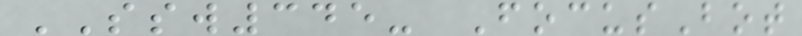SSW345- FocusBot
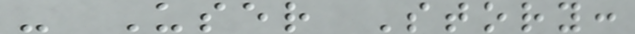- User Story:
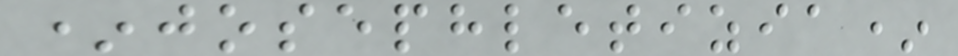*josephletizia*
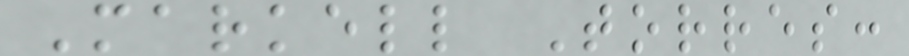Markell Torres:
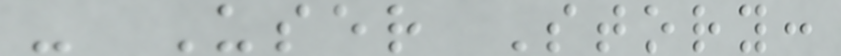- User Story:
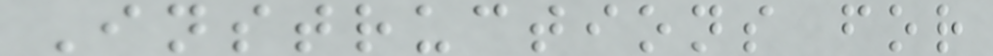Instructions for
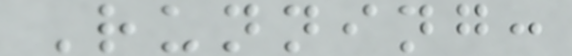Running:
